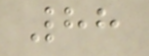88
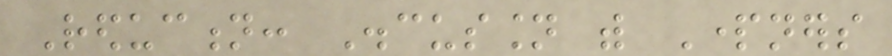Reduction: Discussion with Partners
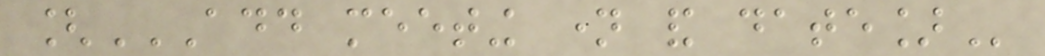[ADD MEETING NAME AND DATE]
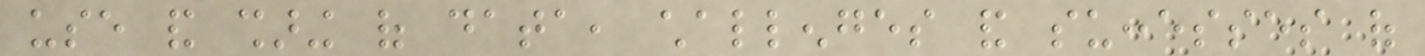use and sharing of data, challenges and successes of
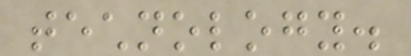technology.
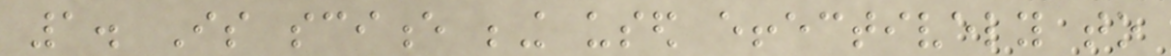1. Is science being used effectively to
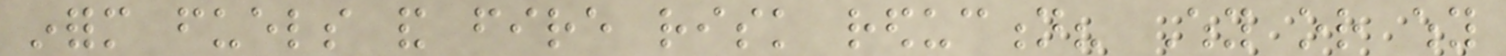inform fuels and fire risk reduction? Why or why
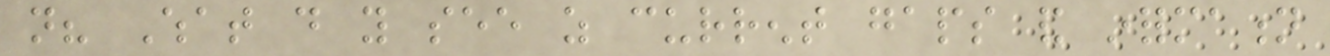not? What do you see as current gaps and information
